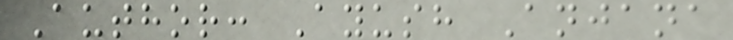Author: Ayush Anjana
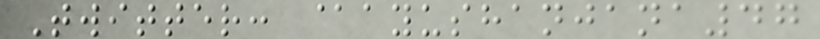Twitter: @ayushanjana47
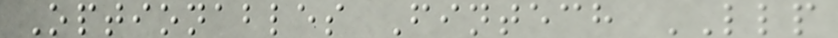Optionables Fintech LLP
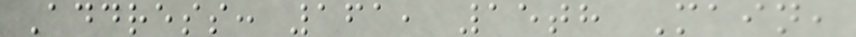Address: 161, 15th Main,
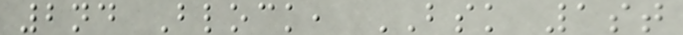2nd Block, BSK 1st
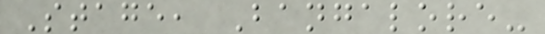Stage, Bangalore-
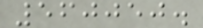560050.
